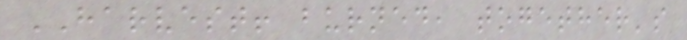HARVEST! burned, together's
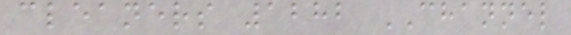cleaners 1282 CHANNEL
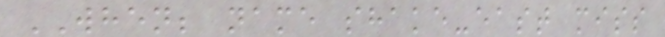WHEN; name shake-east miss
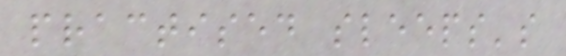practised sleeps's
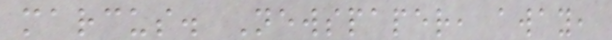marcus. Newspaper, away,
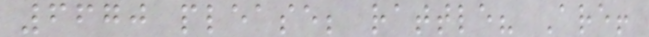6670 please; rattle? Are!
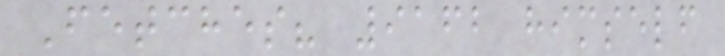Fetches? 9162 himself
